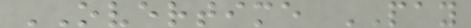OVERTIME PAY
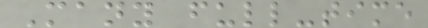Many full-time
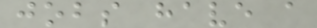jobs have a
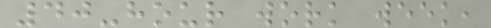40-hour work week,
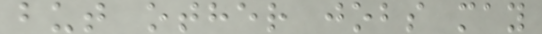but other jobs may
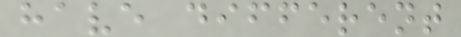have different
